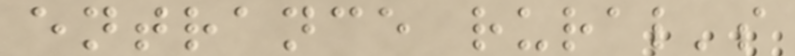entrance rural's
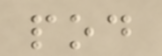pod
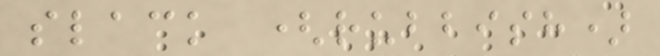slack (rubbish)
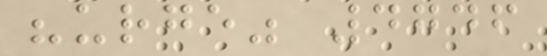"urge" 4746
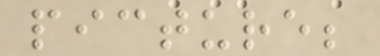picture;
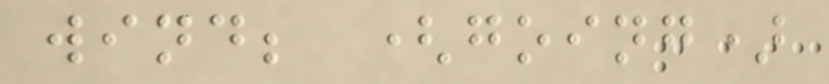wind; (going)
